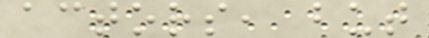actors, but
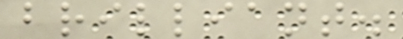brilliant.
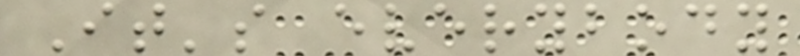It's everybody
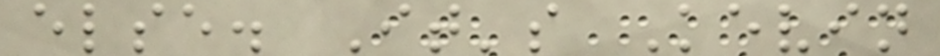else. It's Kevin
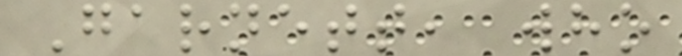Garnett, who
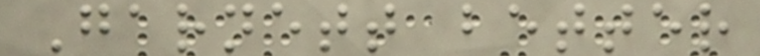Garnett better
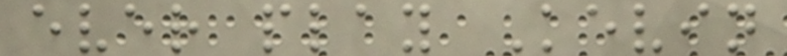ever play Kevin
